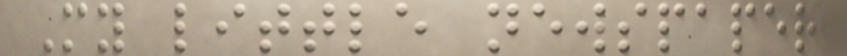My little newspaper
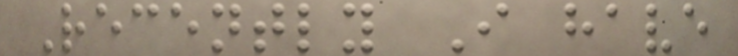Recently I have
